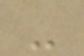-
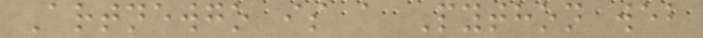Artnewgo is a Python web
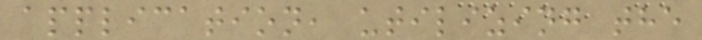application, utilizing the
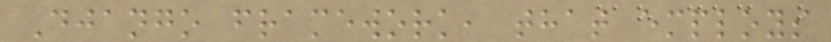Django framework, that employs
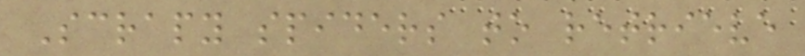Scrapy spiders to retrieve
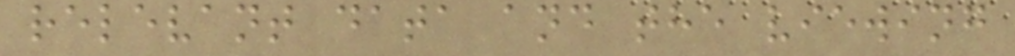relevant data and the viewing
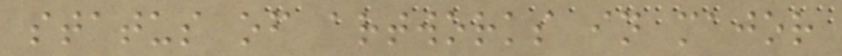status of artworks in major
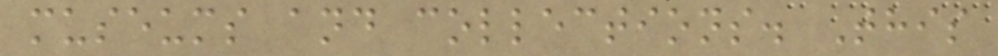museums and collections. This
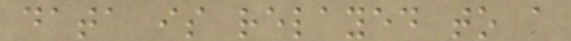data is relayed to a
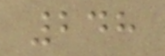248
